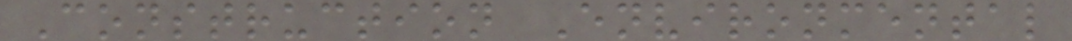Construction Environmental
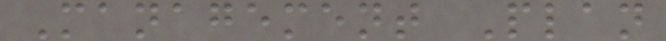Management Plan
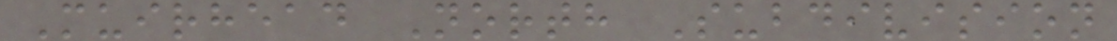Muirhead North Subdivision
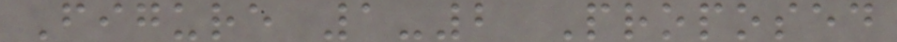Figure 1-2 Proposed
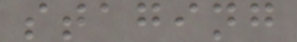staging
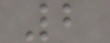2
